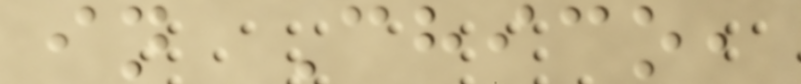in Chico,
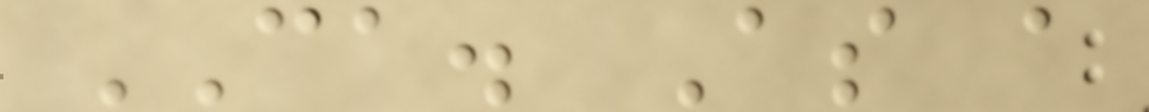CA. As a
